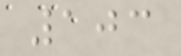103
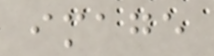image
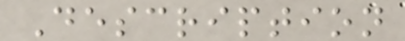Description
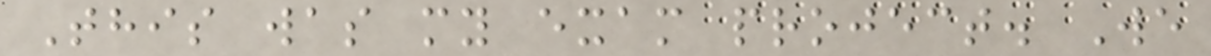This was my exam project. We
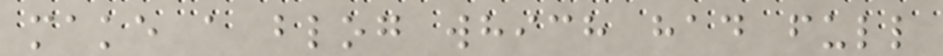make a blog which had full
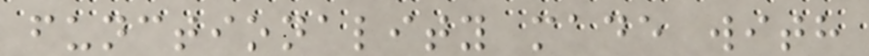functionality made with
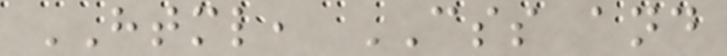HTML, CSS and
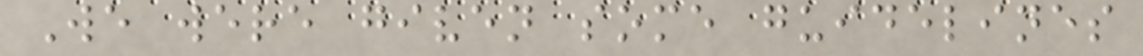We were given some guidelines
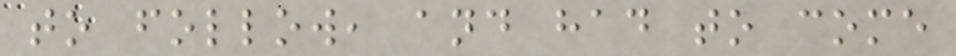to follow, and had to come
